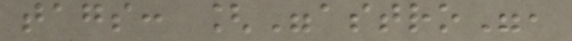tags: ["astro",
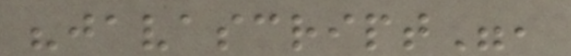"javascript",
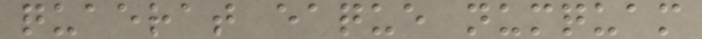quaerat eaque numquam
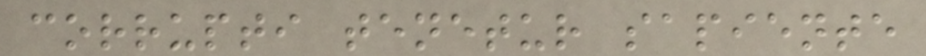corrupti tenetur sapiente
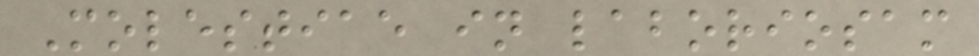Molestiae in laboriosam
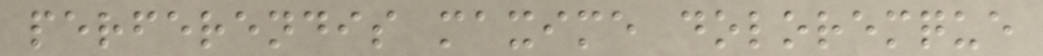perferendis maxime doloremque
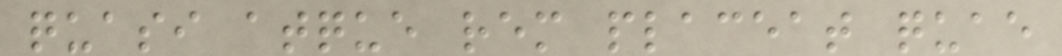quasi atque rem placeat quae
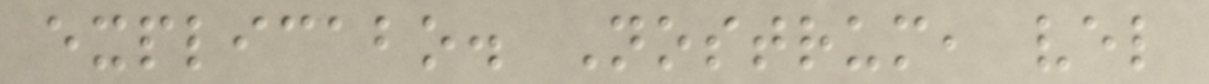explicabo. Nostrum, vel
